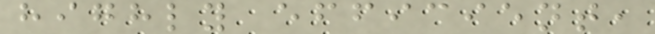highly efficient,
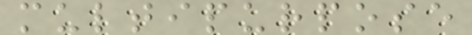multipurpose
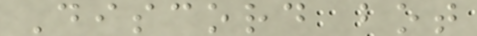Discord bot
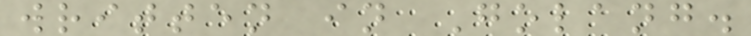written in Golang.
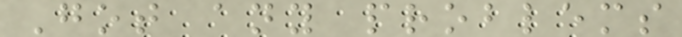Got any problems
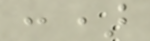:)
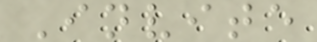Invite
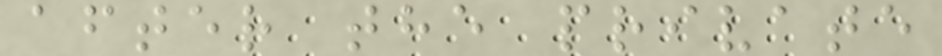after the private
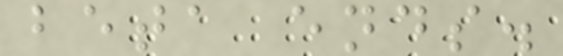beta ends.
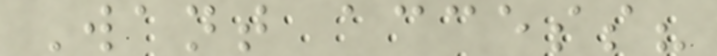Want access?
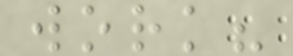work?
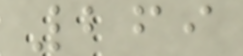269
